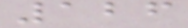126
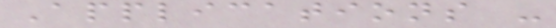Applications -
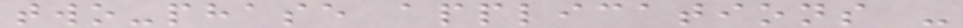two-phase applications -
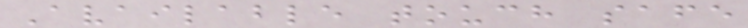Available touch safe
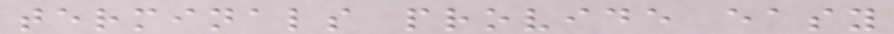terminals provide easy
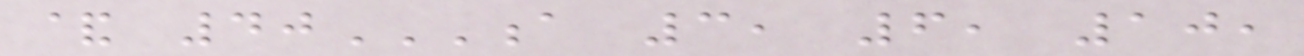& 40A 3, 6, 10,
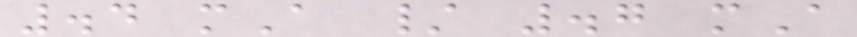.4 mA / .7 mA
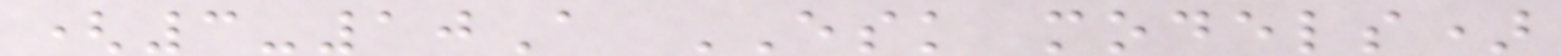(3-10A ESK models)
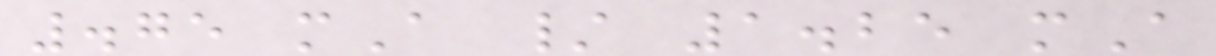.75 mA / 1.25 mA
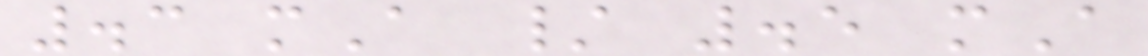.3 mA / .5 mA
